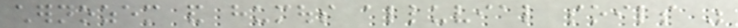chernozem and humous alluvial soils was
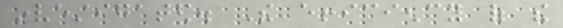investigated. The efficiency of the
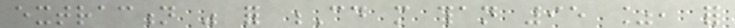extraction was for Cd more than 95 %, for
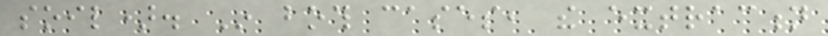soil). In both cases, the extraction
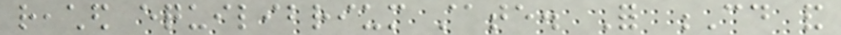reached equilibrium state. For Cd and
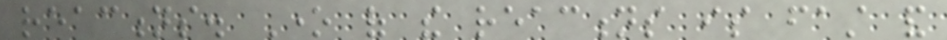reactions. One of the reactions is fast and
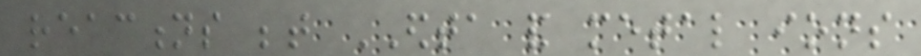reactions between EDTA and metal ions
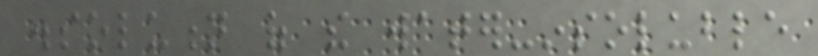dissolution of the water-insoluble
